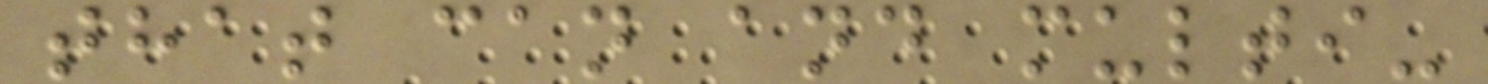that can and multi-
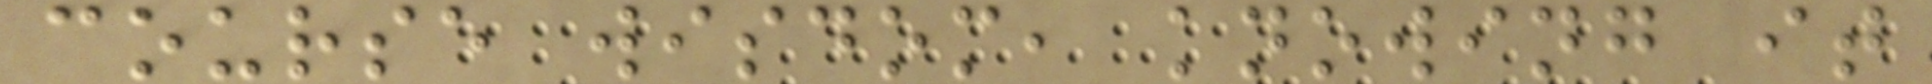course wisdom, knowing it
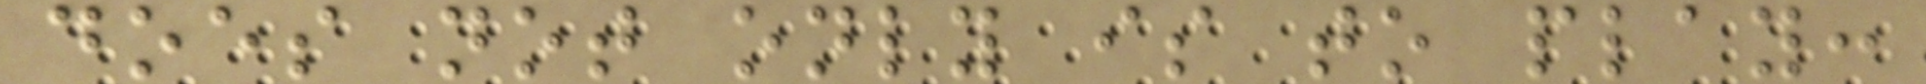does not only is to play:
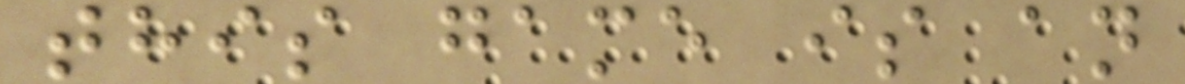this game is an
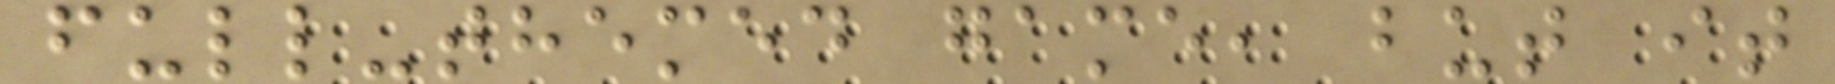full-themed game, but it
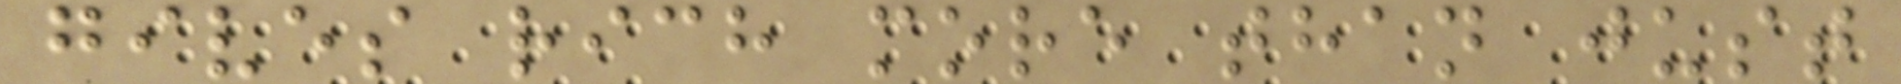gives rich more than just
